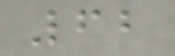62
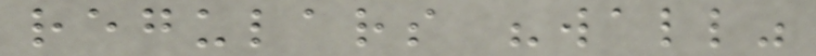regulars "wall"
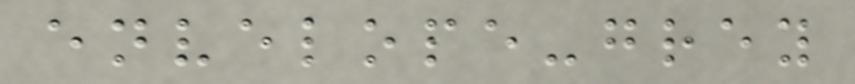envelope-grey
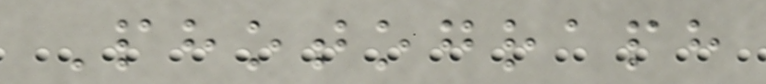Photograph
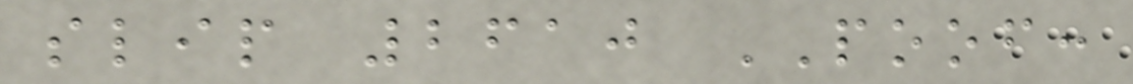slip 2610 POOF:
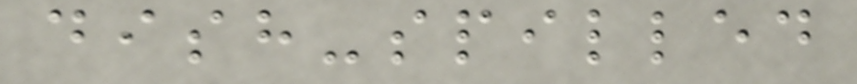dish-spilled
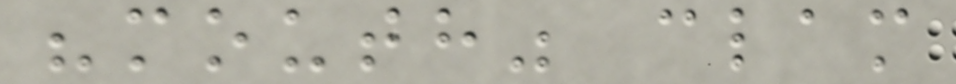"mouth" clam
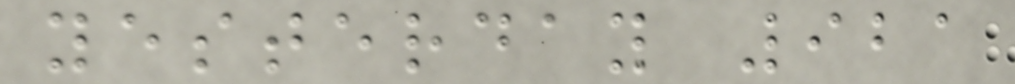yesterday 921
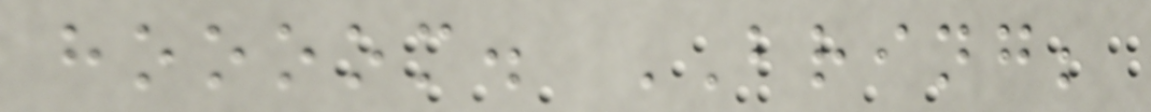hoooom. BRING;
